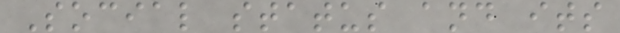Social status and its
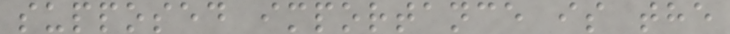supposed importance is the
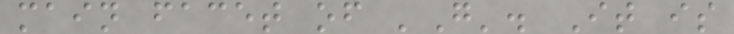main facet of 'G'. It is
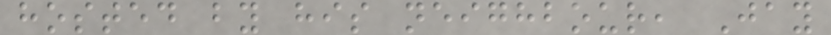hosted by his neighbour, Jay
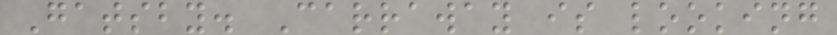Gatsby. Carraway is looking
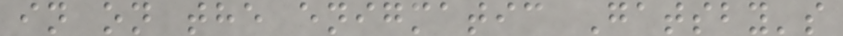in on the enigmatic Gatsby's
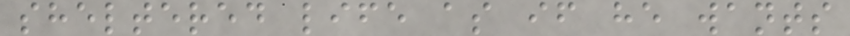sheltered life as if he wants
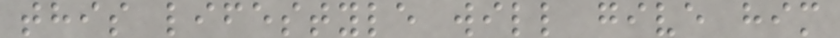this lifestyle will give him
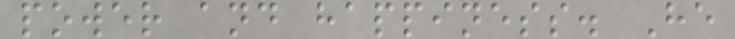power and happiness. He
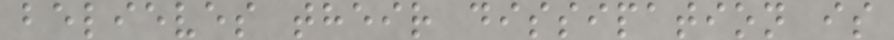believes their dissipation is
